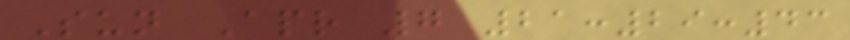Sun Apr 7 21:29:43
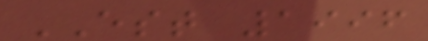EST 1996
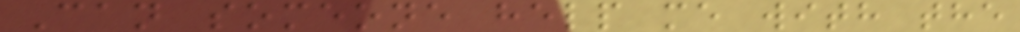Can someone help me with the
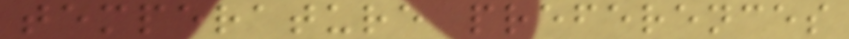temperature preferences
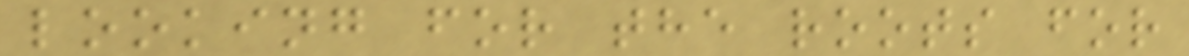looking for the roots for
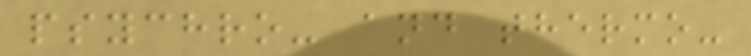psychro- and thermo-
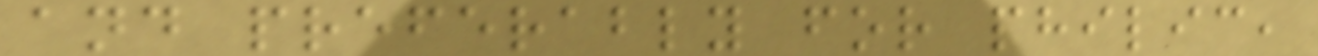and preferably for philic,
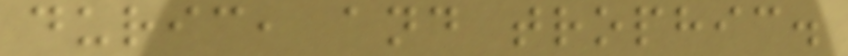duric, and trophic.
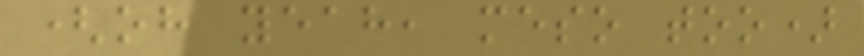(oh yeah, meso too)
